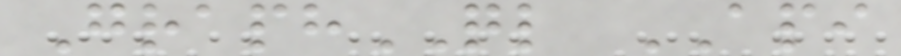GraphQL API
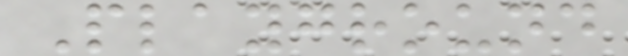Playground
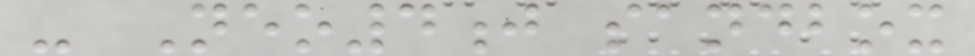- Neo4j sandbox
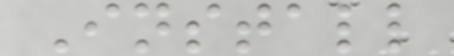Install
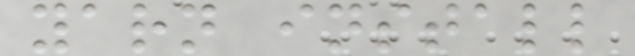yarn install
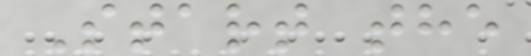Start the
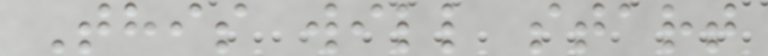This will start
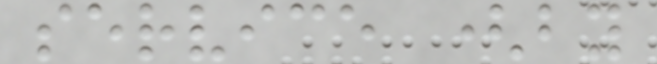service (by
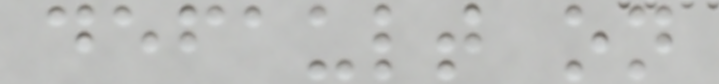default on
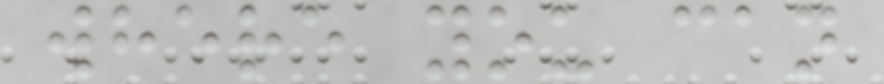where you can
